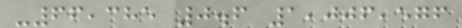-66,385 0.6 1,006,576
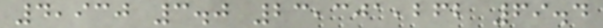4,930 3.0 23,301,262 69.4
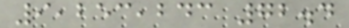9,253,243 72.4
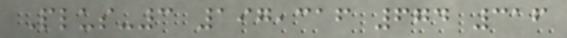Plus-3 197,316 674 316
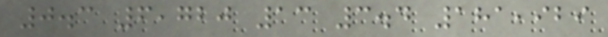0.3 6,720 13 3.4 181,929
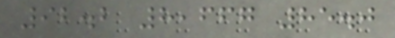92.2 8,667 85.0
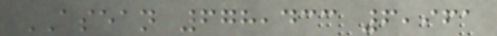ASEAN 678,433 6,961
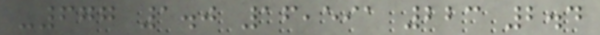-677 1.0 16,591 223 2.4
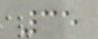35
